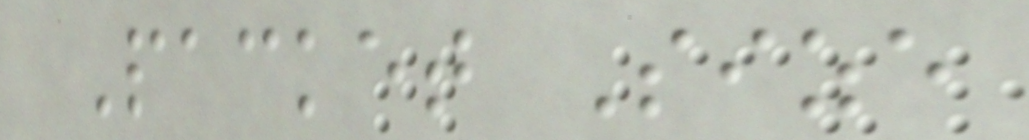Packet Size
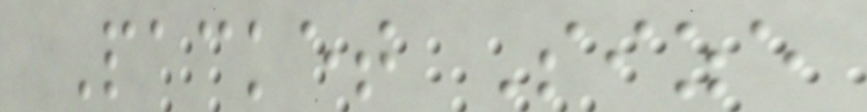Packet Size
